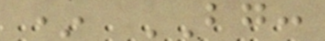* BG:
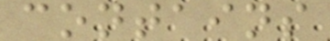contains
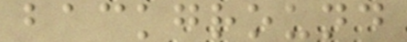background
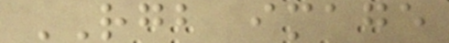RGB image
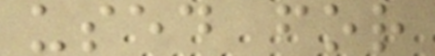used for
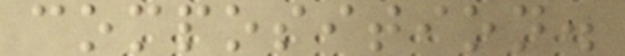composition.
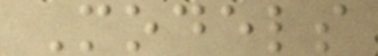Models
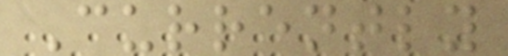Currently
